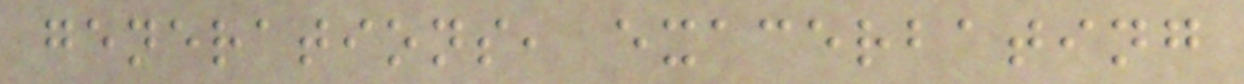generations, exacerbating
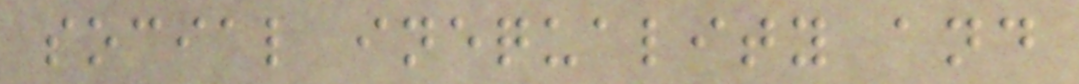social inequality and
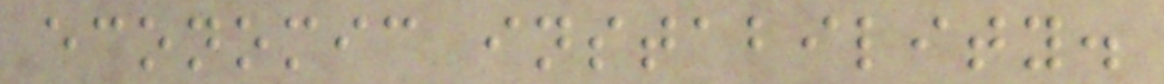economic instability.
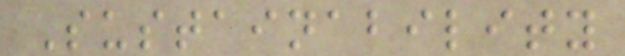Sustainability
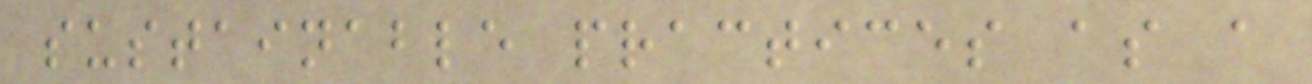sustainable practices as a
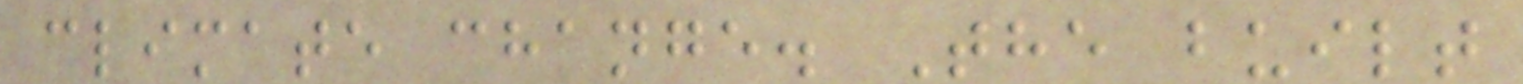climate change. The built
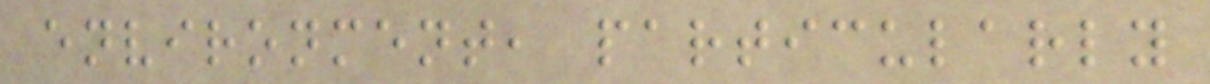environment, particularly
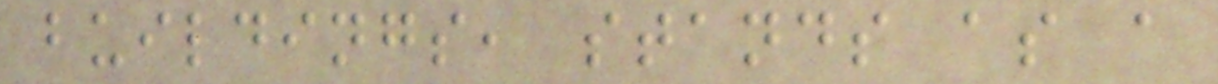buildings, stands as a
